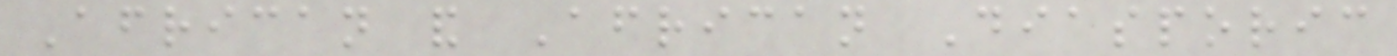African and African Diasporic
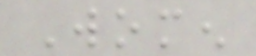Women
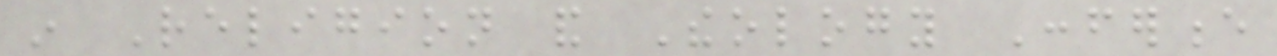in Religion and Theology Conference
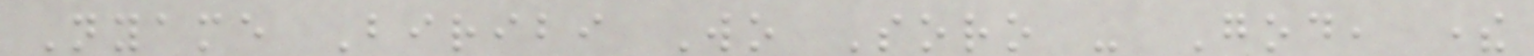Nyame Biribi Wo Soro - God, there
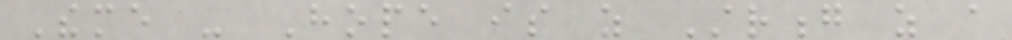Theme - Hope is as Strong as a
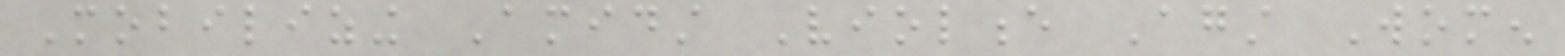Mobilizing Amidst Violence Against Women
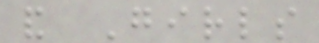and Girls
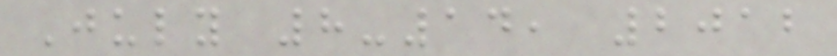July 8-14, 2012
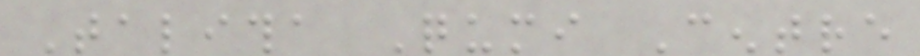Talitha Qumi Centre
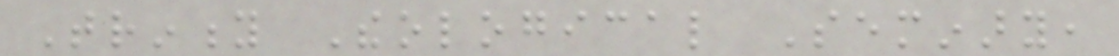Trinity Theological Seminary,
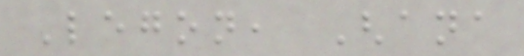Legon, Ghana
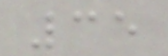35
